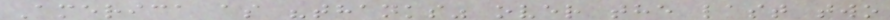America as "thanks" over the last two
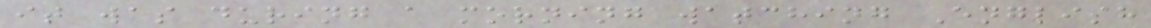it was during a morning watching English
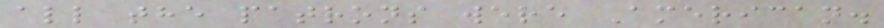all the patrons were American.
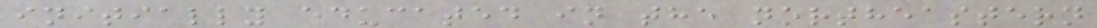initially educated in the northeastern
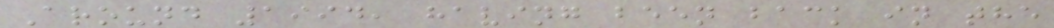Around 1994, having been back in the
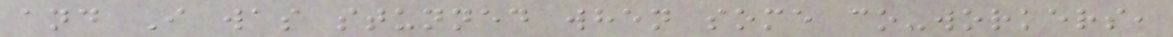and I was stunned when some co-workers,
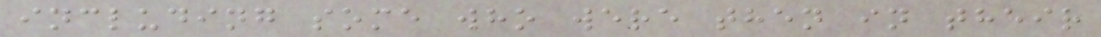including some who were then in their
